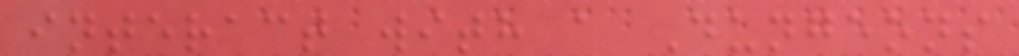interact with a Dungeons
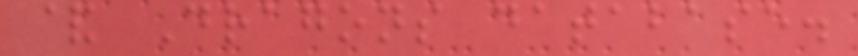& Dragons database.
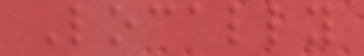Locally
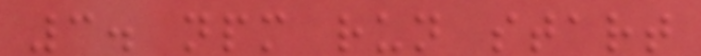3. npm run start
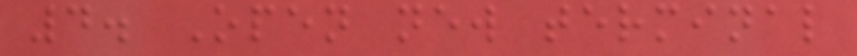4. Open new terminal
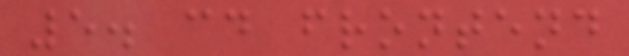5. cd frontend
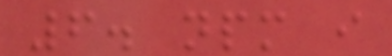6. npm i
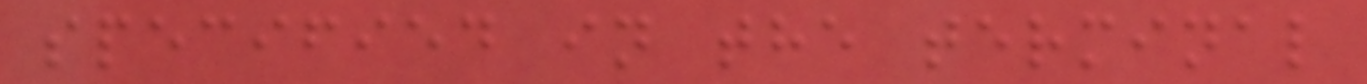specified in the terminal
